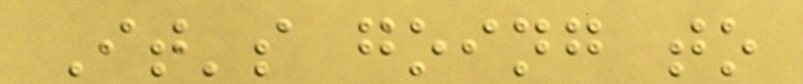It's going to
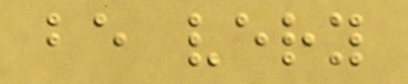be very
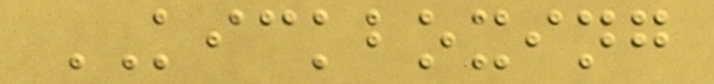KICKBOXING
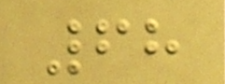68
